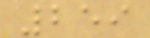259
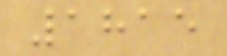1815
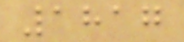1817
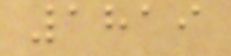1819
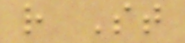r St
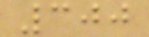300
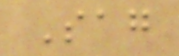Sag
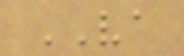VA
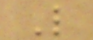L
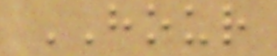HOUR
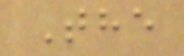The
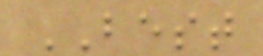BEST
